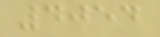4054
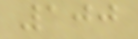100
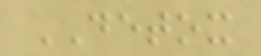DETOX
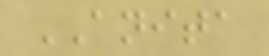ANITA
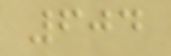604
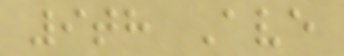9th Ave
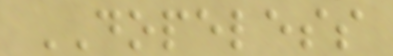DOPELESS
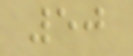50
